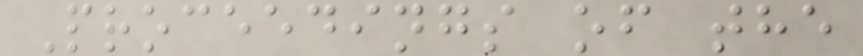Proceedings of the
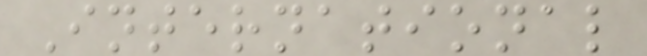International
